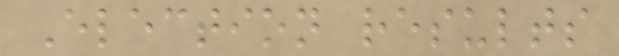Election results
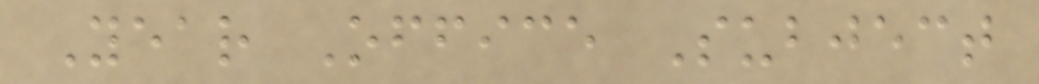Year Office Subject
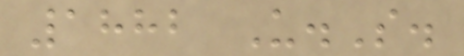1882 U.S.
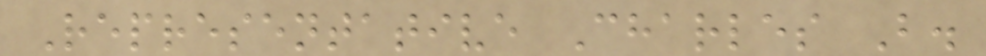Representative Charles B.
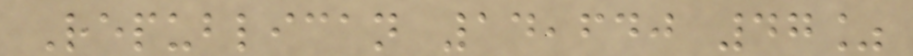Republican 14,640 47%
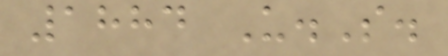1884 U.S.
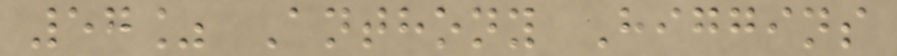57% Anthony Higgins
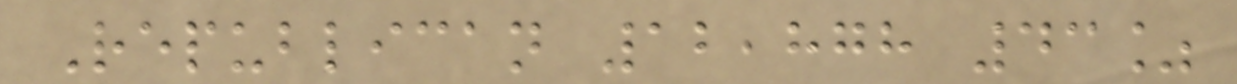Republican 12,878 43%
